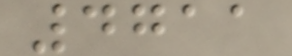4711
